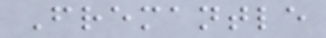Fremantle
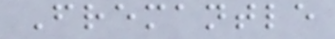Fremantle
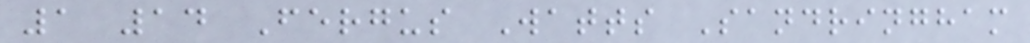1 14 Fergus Watts Sandringham
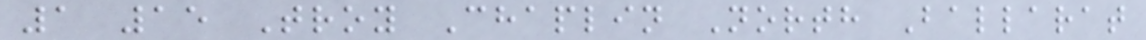1 15 Troy Chaplin North Ballarat
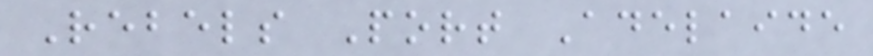Rebels Port Adelaide
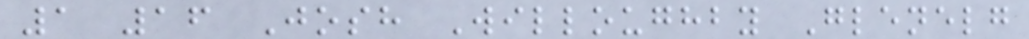1 16 Josh Willoughby Glenelg
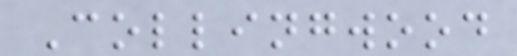Collingwood
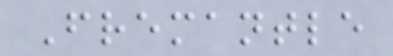Fremantle
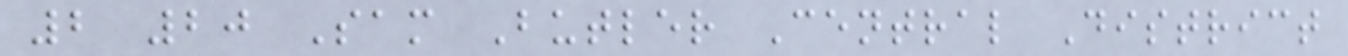2 20 Sam Butler Central District
